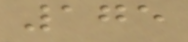175
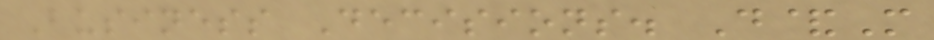Business Decisions. D&M
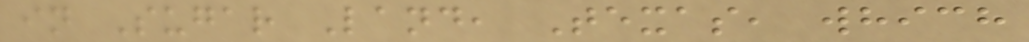in Sugar Land, Texas, which
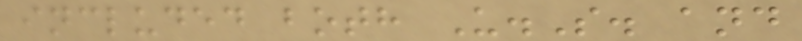included both U.S. and
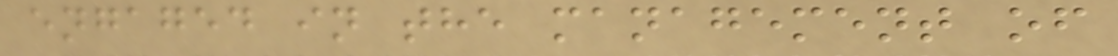engaged in the management of
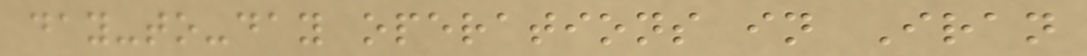day-to-day operations in Iran
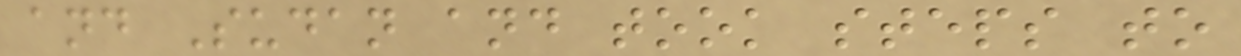and Sudan and took steps to
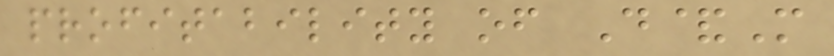profitability of D&M
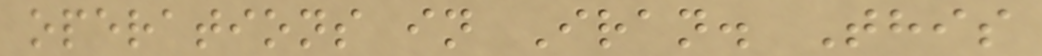operations in Iran. This
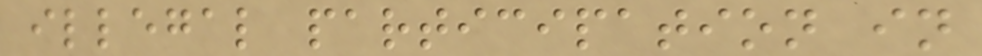illegal participation in
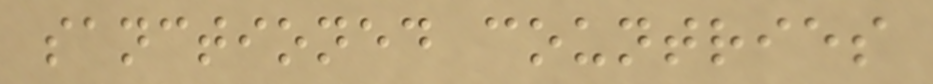sanctioned countries
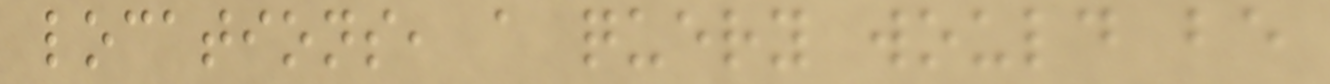locations, a query would be
